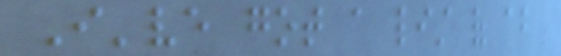I've got a list of about
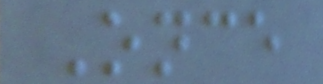Once
